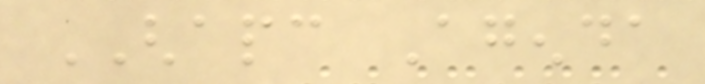GHAPC Agenda
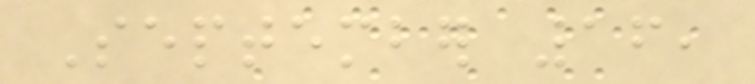September 16,
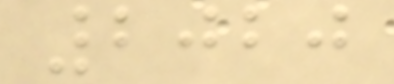2020
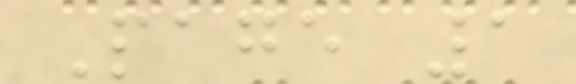Page 1
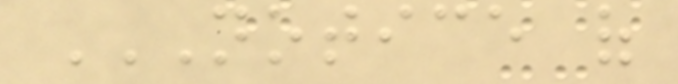NOTICE OF
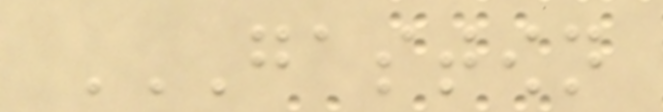GASTOWN
